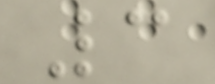3
